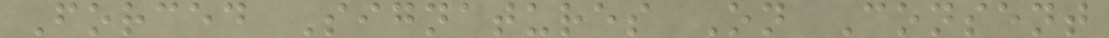Forced Signatures On Consent
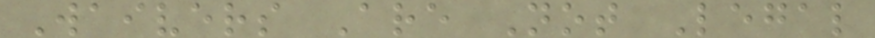Waivers Are Not Legal
